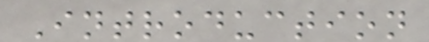Introduction
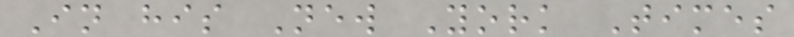In his New York Times
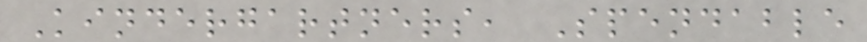Kindergartners, Spendable
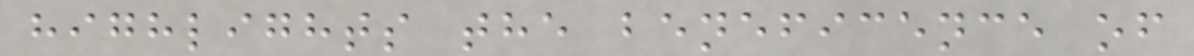highlights the beneficence of
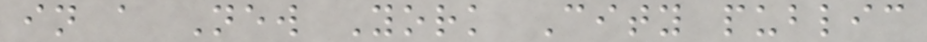in a New York City public
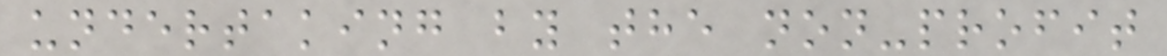undertaking by the non-profit
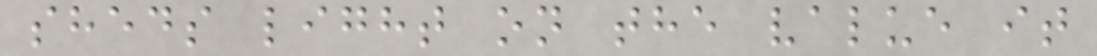sheds light on the value it
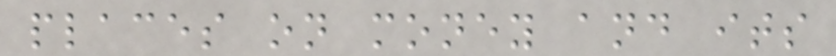places on money and its
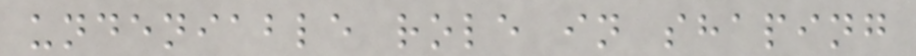undeniable role in shaping
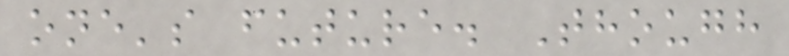one's future. Though
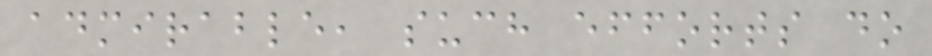admirable, such efforts do
